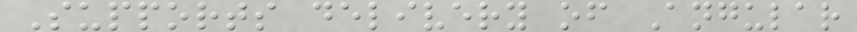Supports delivery of Angular
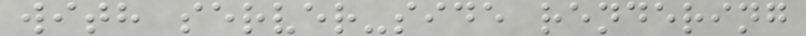with server-side rendering
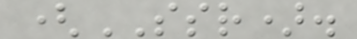(SSR).
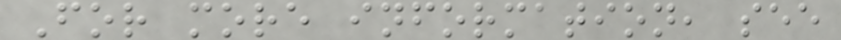For more information, see
